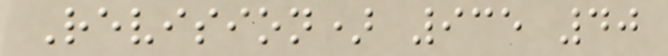Revision) 935 40
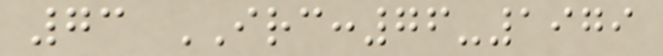73 IRC:76-1979
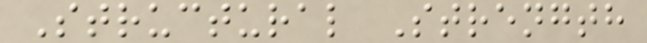Structural Strength
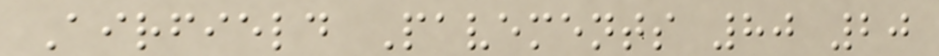Airfield Pavements 80 20
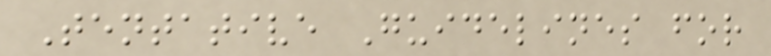Tentative Guidelines for
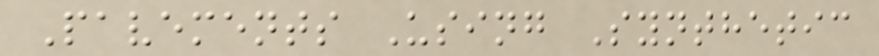Pavements Using Synthetic
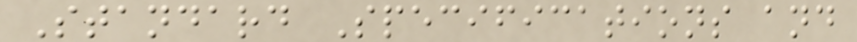Standard Specifications and
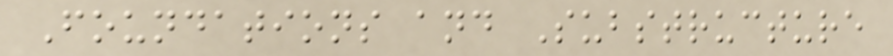Foundations and Substructure
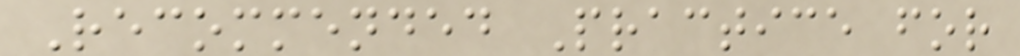Recommended Practice for
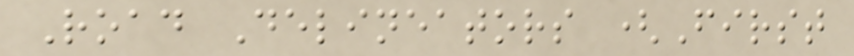Road Delineators (First
